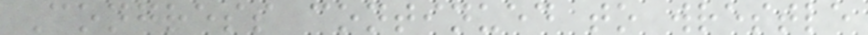Congress continued to wrestle
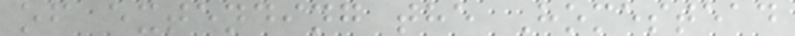of extending the Homestead
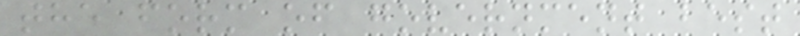the form of government best
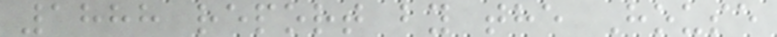1888 report by the House
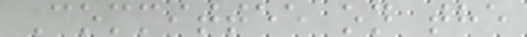Committee on the
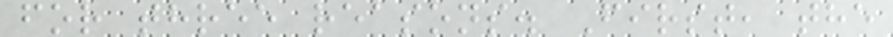for three reasons. First, the
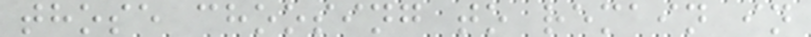those choosing to remain in
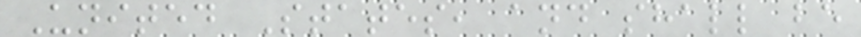United States, and shall be
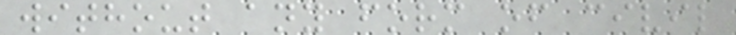without any form of civil
